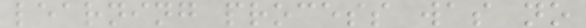learning process was no
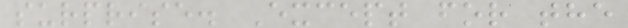surprise. Except for the
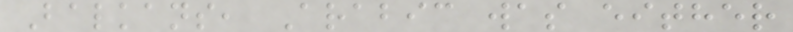Balkans, Arabic was either
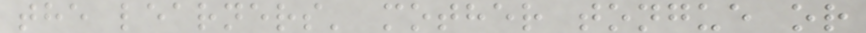the learners' mother tongue or
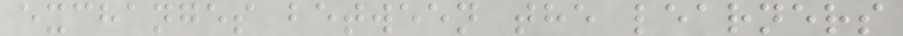exchanges between the learners
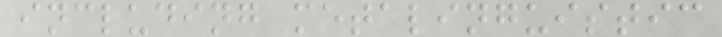including metalinguistic
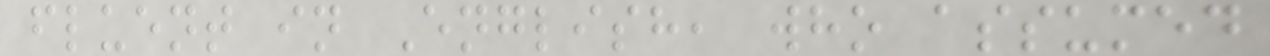fluent in English, who assumed
